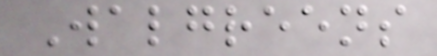Walgreens
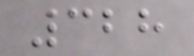328
